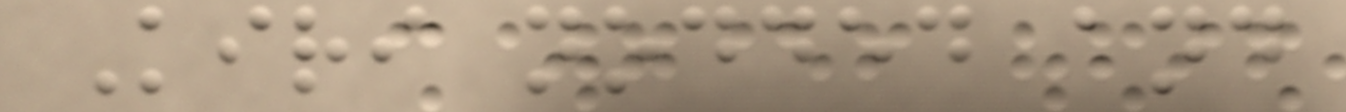Kiri nodded and
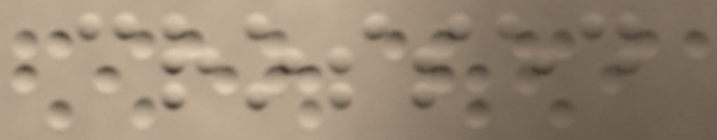crossed
